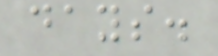days.
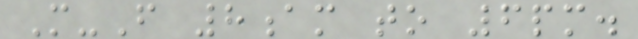M-F 8am to 6pm.
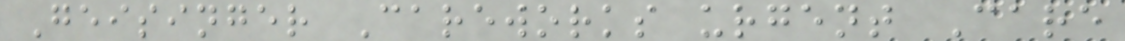Geisinger Careworks urgent Care
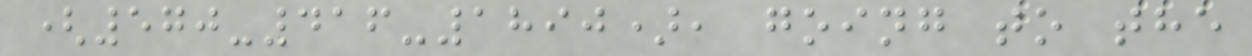(570-416-1890), going to the
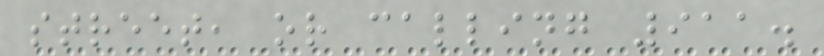street, or calling 911.
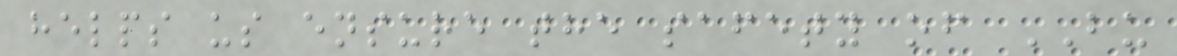helps us ensure the safety of BU
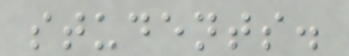students.
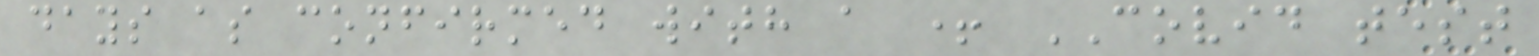days as confirmed with a + COVID test
